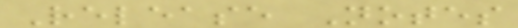Release Notes
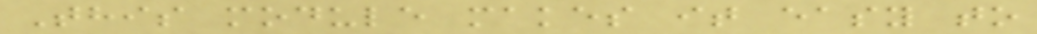This module makes it easy to
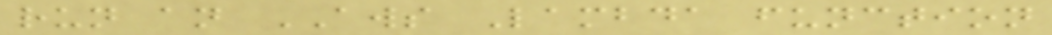run an AWS Lambda function
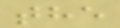the
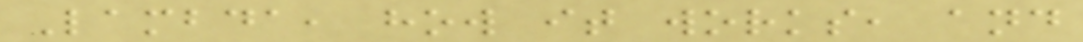Lambda, how it works, and
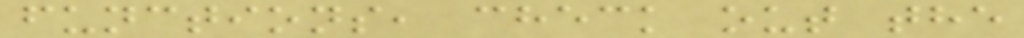functions, check out the
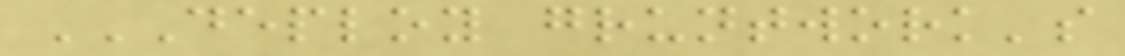DEPLOY GRUNTWORK'S
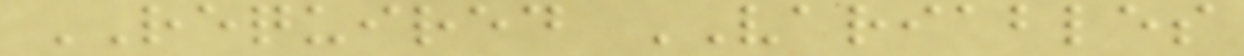REQUIRED VARIABLES
